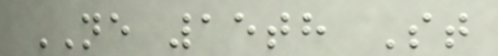NE 15th St
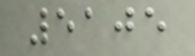5105
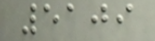5109
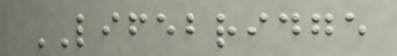LIFEBRIDGE
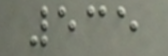535
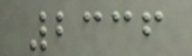2336
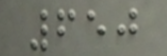650
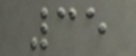35
